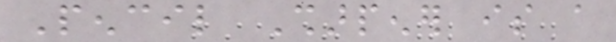Pencil Sharpener is a
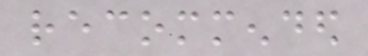recommended
